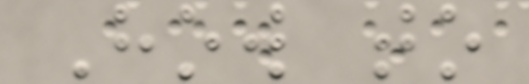How to
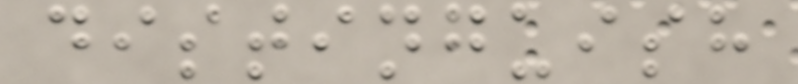distinguish
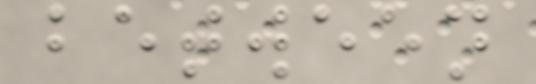between
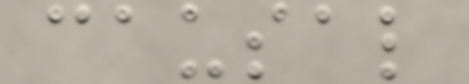causal
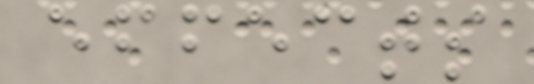effects
